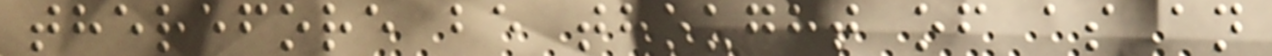therefore be thought of as an
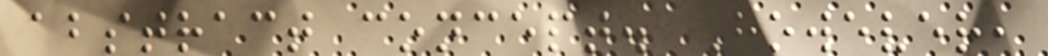abstract concept. However,
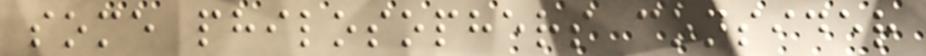some philosophers consider
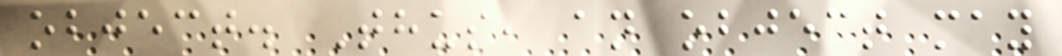object. Thus, an object may
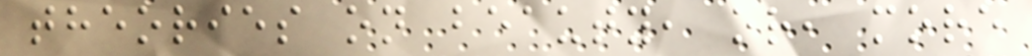theories on beauty, or, more
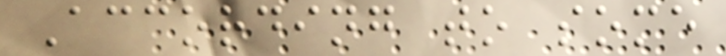According to some
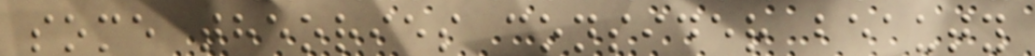some theories consider beauty
